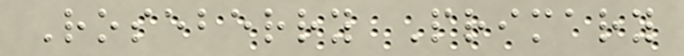Roseberry Primary
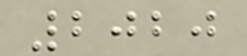2020
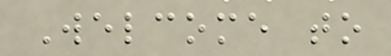Welcome to
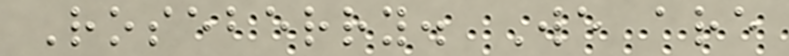Roseberry. We are
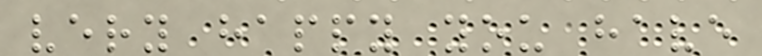very happy you have
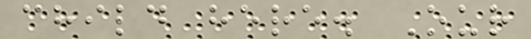child here. Our
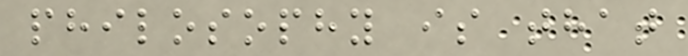philosophy is that
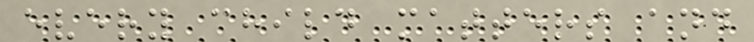every child matters and
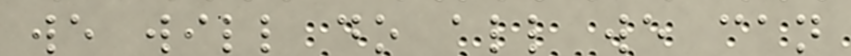we will do all we can
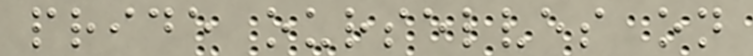pride ourselves on
